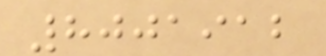8001912
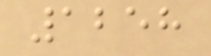1258
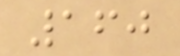160
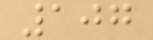107
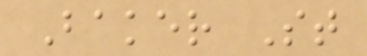Baker St
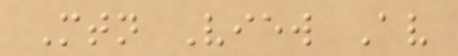Mtn View Av
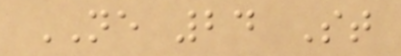NE 24 St
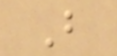B
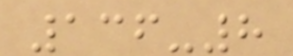136-8
